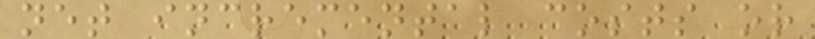net incremental costs or
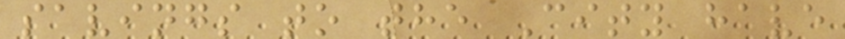savings to the City have
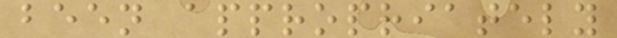been appropriately
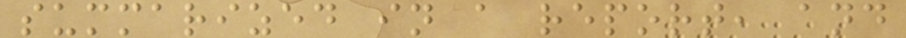summarized in a report, and
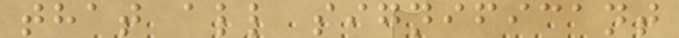that all significant
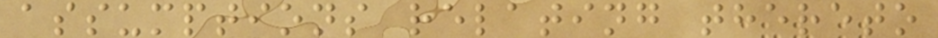assumptions relating thereto
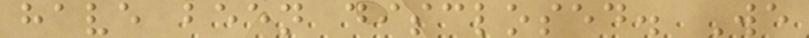have been disclosed. We
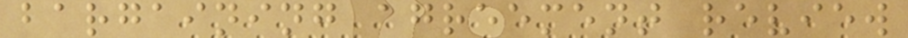bargaining agreement review
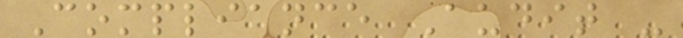Compliance Audit -
